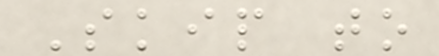Skip to
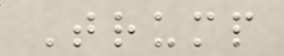Trump
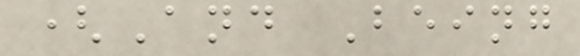(And Being
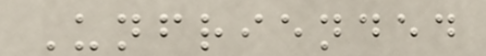Unfriended
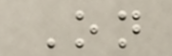On
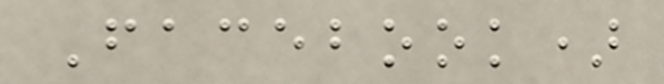Facebook)
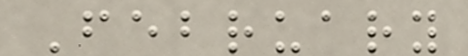February
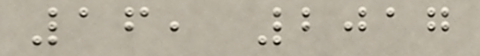16, 2017
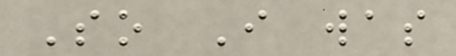So I was
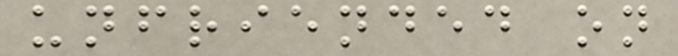unfriended on
